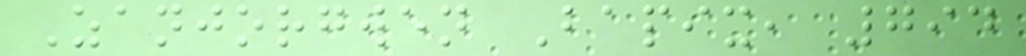Zanjorgwen Bapix, 794
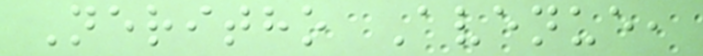Neritho Avenue,
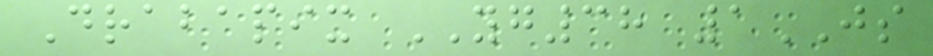Drabapix YG38 1JS
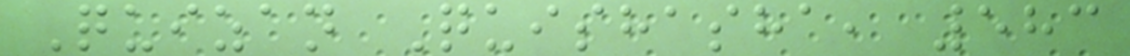Quizan Quishasha, 583
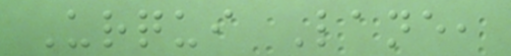Urqui Lane,
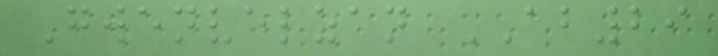Gwenvelzan AB29
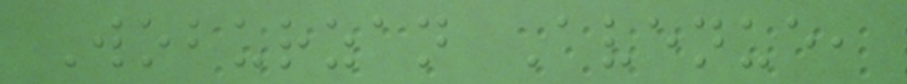Woburzan Avenue,
